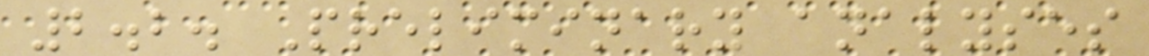2.2. Preliminary analyses
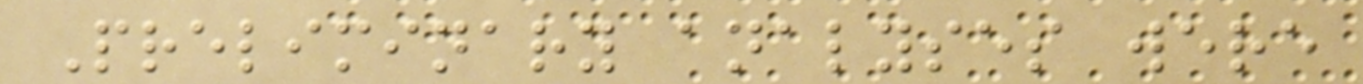Preliminary analyses were
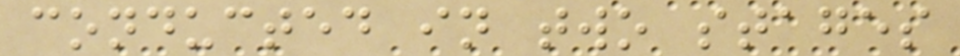conducted in two stages
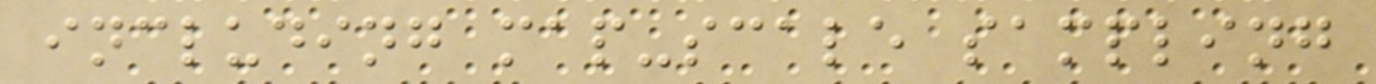including map-scale sampling
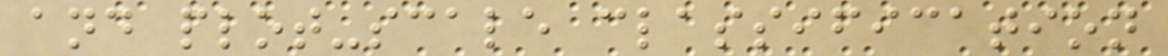and plot-scale classification
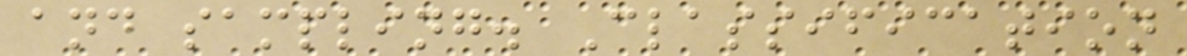and sampling. Classification
